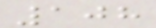108
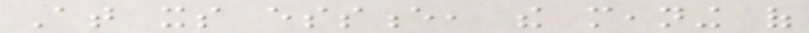At its essence, the meaning of
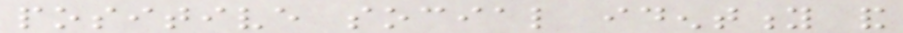positive social identity and
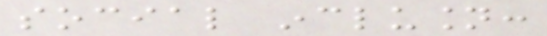social inclusion:
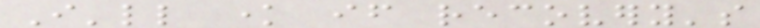I'll know if recovery's
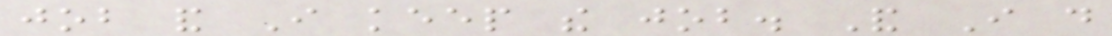job and I keep the job. And I do
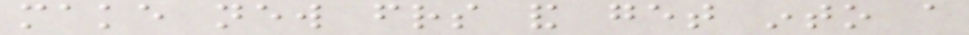make new friends and get into a
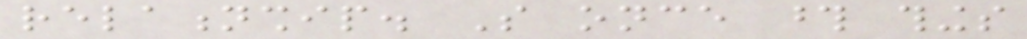relationship. So once those things
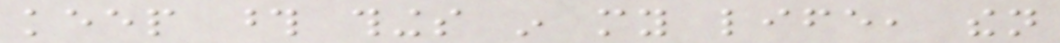keep those things in my life, then
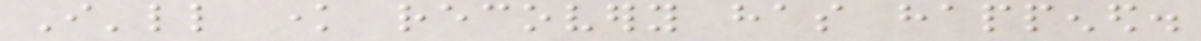I'll know recovery has happened.
